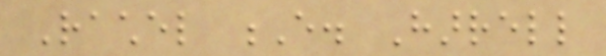Rachel E. Harrell
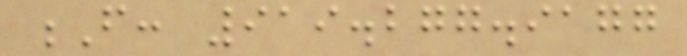F: 919.277.9177
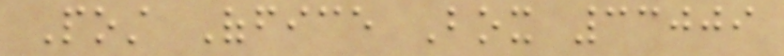Post Office Box 33009
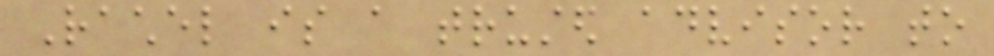Rachel is a trusted advisor to
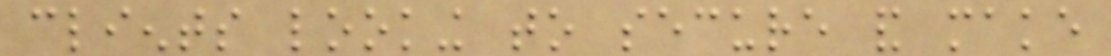clients looking to secure and make
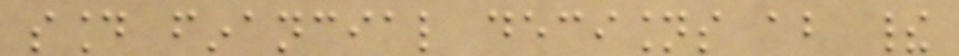sound financial decisions about their
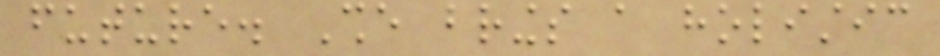future. She brings a holistic
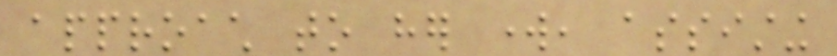approach to her work, assisting
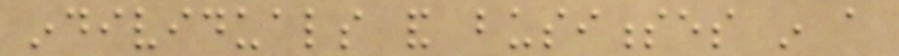individuals and businesses in a
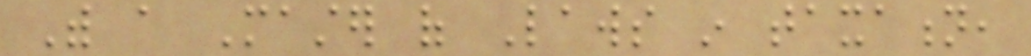With a Master of Laws in taxation,
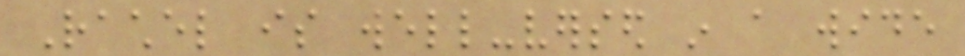Rachel is well-versed in a wide
